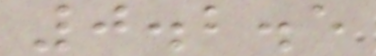0.2.5
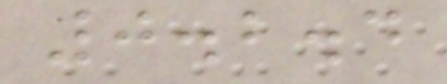0.2.4
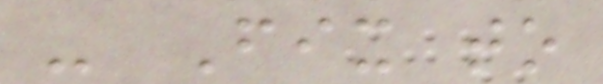- Fix to
